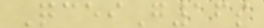QceiG16s
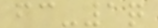fc-1q
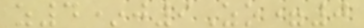z4*j9Zo=0
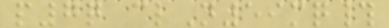p7q clN59mq#
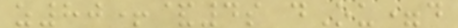z80+&4s dOu=d
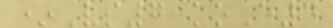*Vs7 koE4
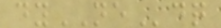dyNEdq
